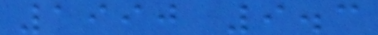1990 9.3
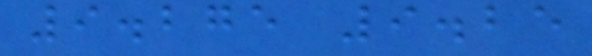9.275 9.25
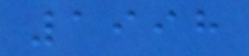1998
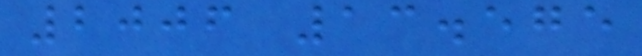2006 13.575
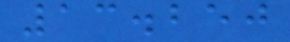13.250
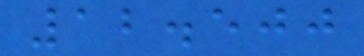12.500
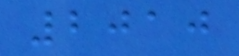2010
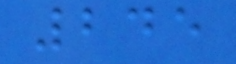245
